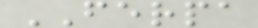FERPA
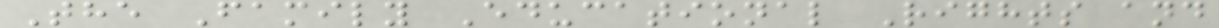The Family Educational Rights and
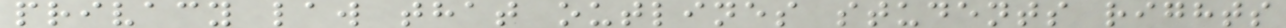privacy law that outlines students rights
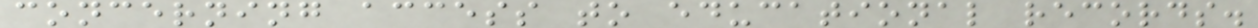concerning access to educational records.
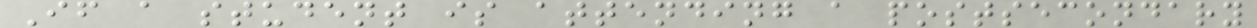If a student is attending a postsecondary
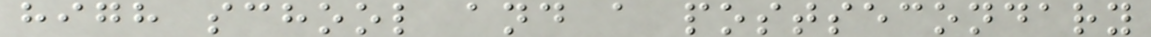high school and a postsecondary
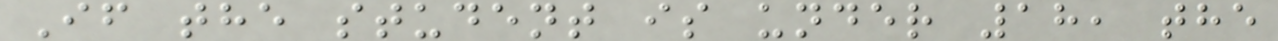If the student is under 18, the
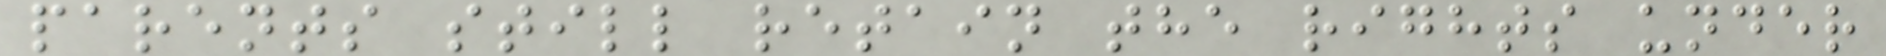parents still retain the rights under
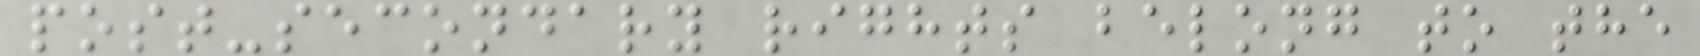post-secondary rights belong to the
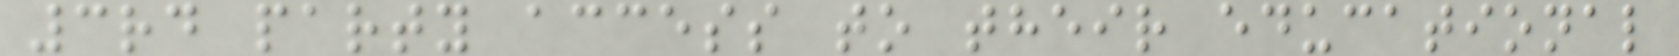3rd party access to their educational
